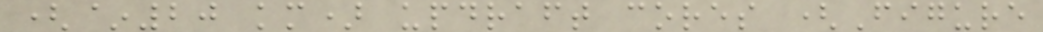(~20 km) updraft cores (Figure
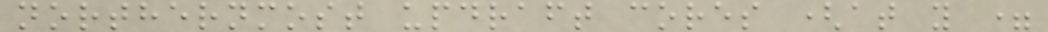northernmost updraft cores (at y =
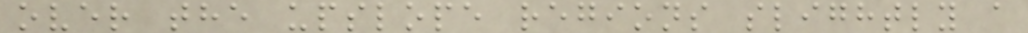over the upslope regions slightly a
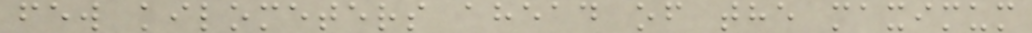few kilometers ahead of the maximum
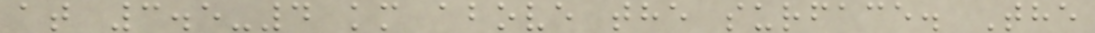at 3.5-4 km above the surface. The
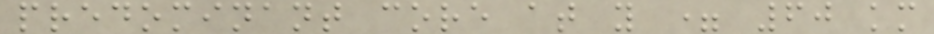predominant core at y = 60 km
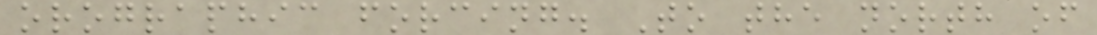orographic forcing. To the north of
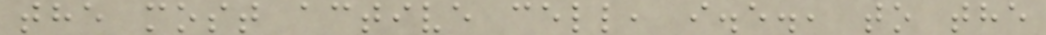the most active cell, i.e., to the
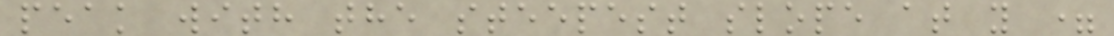peak with the steepest slope at y =
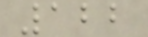122
